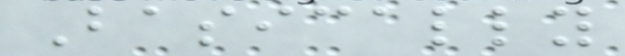Basically
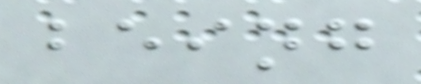being
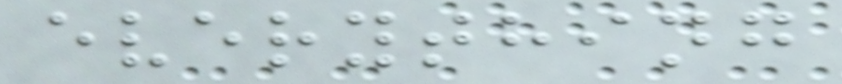everything
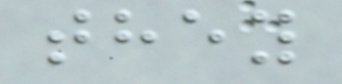they
